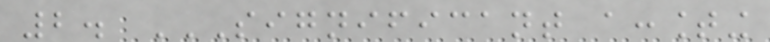2. SIGNIFICANT ACCOUNTING
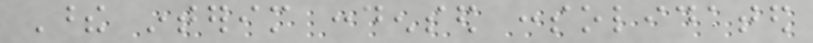These interim condensed consolidated
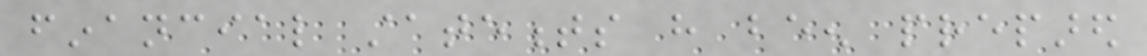financial statements have been prepared
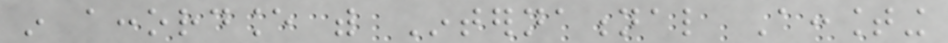in accordance with International Accounting
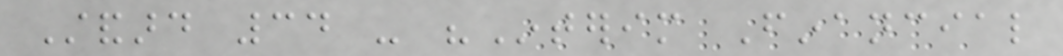Standard 34 - "Interim Financial
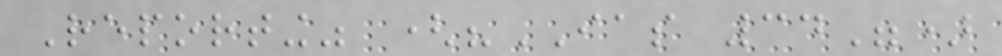Reporting" ("IAS 34")
